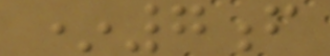*7f
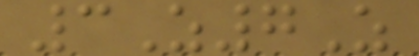3Z7Z
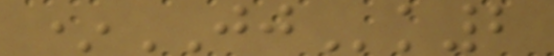*JJk2
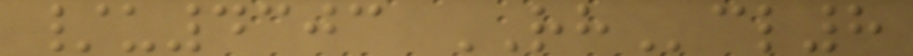/u4303 RHcl8
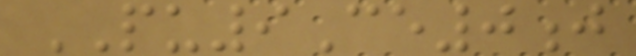PU9Ce0j
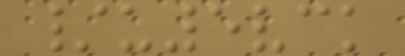/u5vck
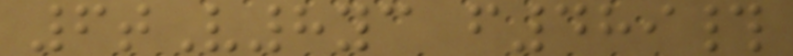6tV8yc f489#
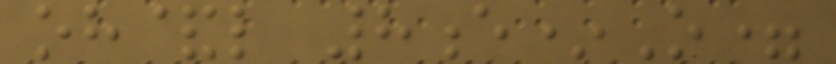oh&l 8e*O=
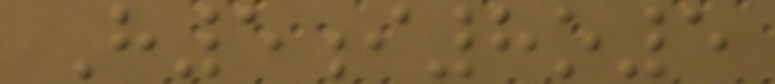H5i8o5
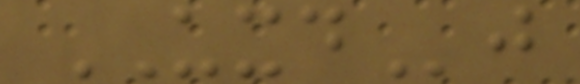UXDj
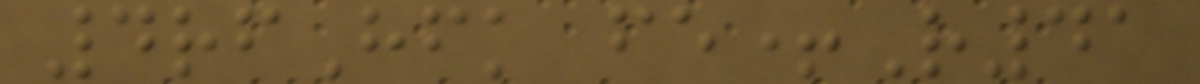4rfHfk fe+R41
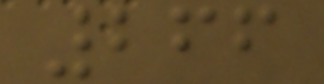266
